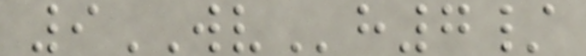9WVh7/
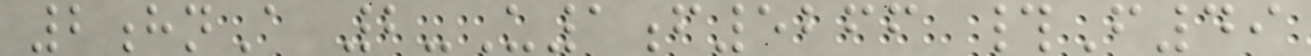2hnA 2-U1f5266 #F49
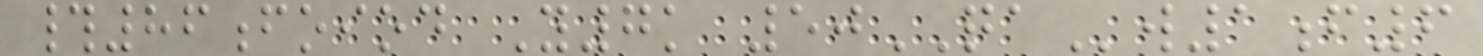#86foiod Y7k 50QAw1f6
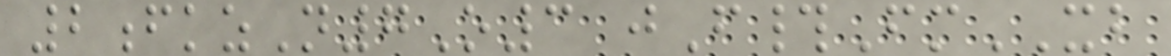2fkzN7O3 jF#FmXB
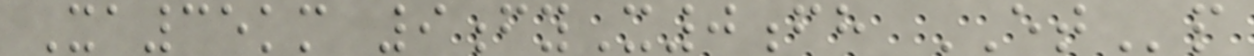Xa35km 9fyX0fh ETp
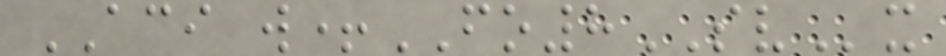ACI w+FO8SVx
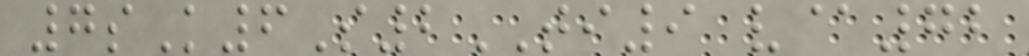7sK6S2TI9 v@72
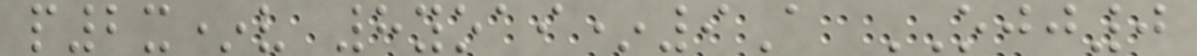p2x*v 8yoai*9A OJJ0
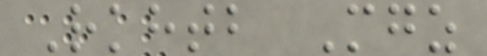Rkhtb Mgz
